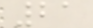21
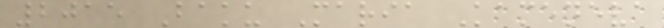2015 Baku Maria Kameneva
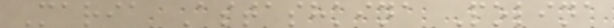Maria Astashkina Polina
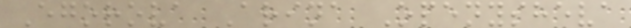Egorova Arina Openysheva
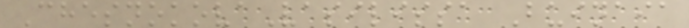ChesnokovaVasilissa Buinaia
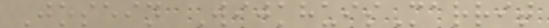Josein WijkhuisMarrit
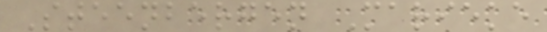Steenbergen Marieke
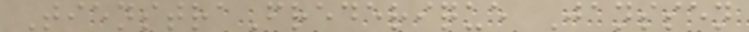TienstraFrederique Janssen
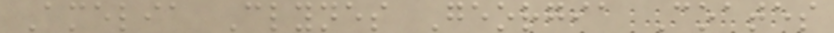Amelia Clynes Georgia Coates
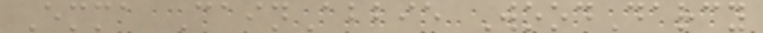Emma CainAbbie WoodDarcy
